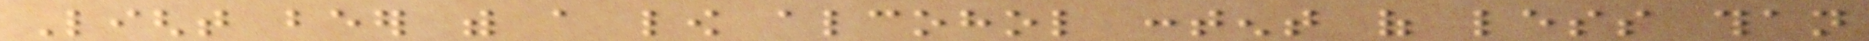Light beer with a low alcohol content of less than
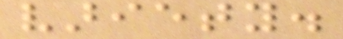variety.
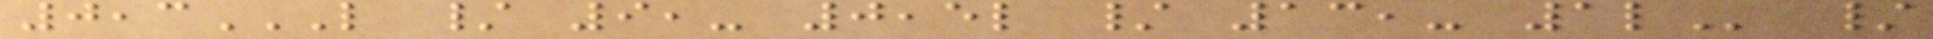0,3L / 9,- 0,5L / 13,- 1L /
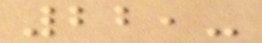22,-
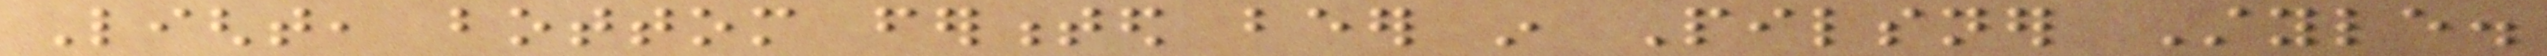Light, bottom fermented beer in Pilsner Style.
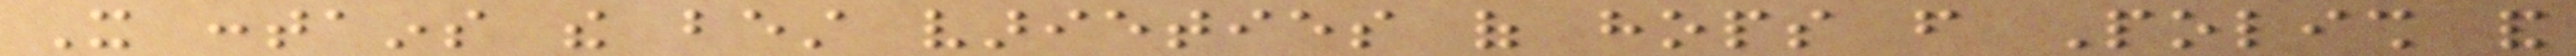It contains the best varieties of hops from Polish and
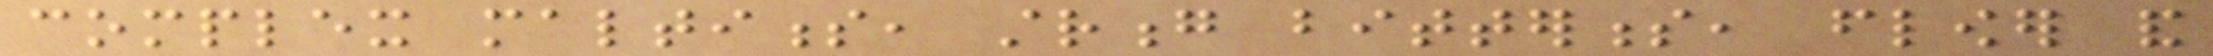complex maltiness, strong bitterness, flower and
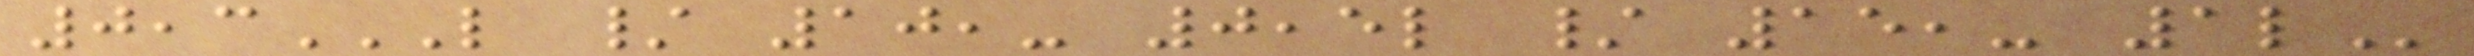0,3L / 10,- 0,5L / 15,- 1L
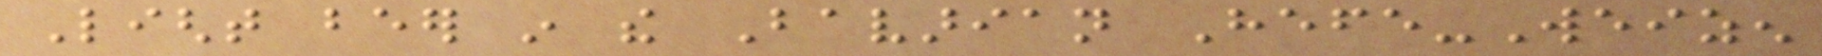Light beer in the Bavarian Hefe-Weizen
